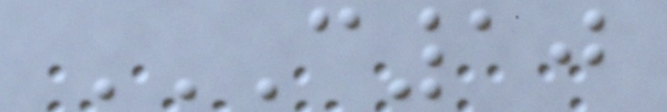C10
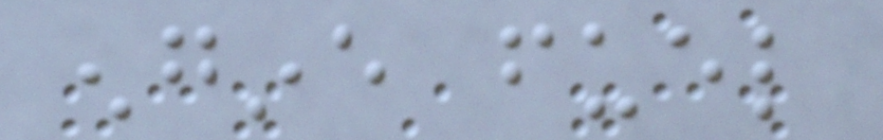engine fuel
